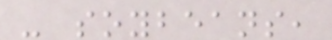- soybeans,
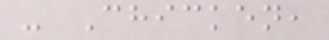- Chicken,
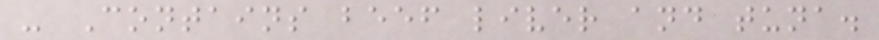- Contains beef liver and tuna.
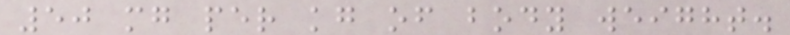50 mg per kg of body weight.
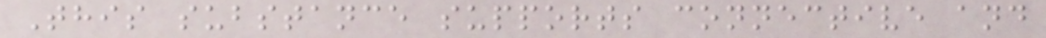This substance supports connective and
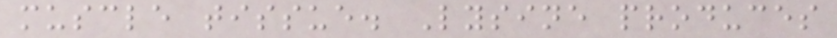muscle tissue. Lysine produces
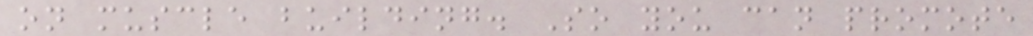on muscle building. So you can promote
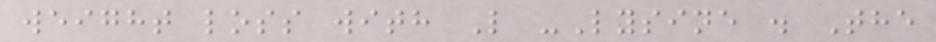weight loss with L -Lysine . The
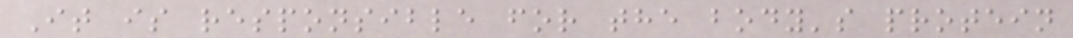It is responsible for the body's protein
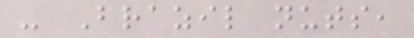- Brazil nuts,
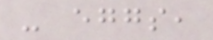- eggs,
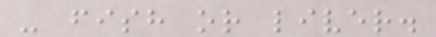- fish or liver.
